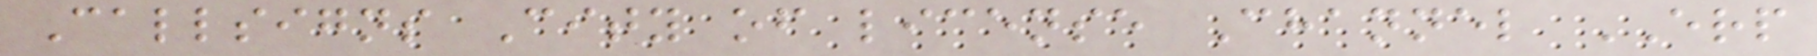Callsigns City of license Channel ERP
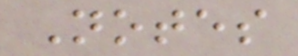Notes
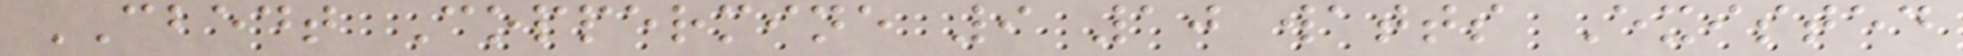CBEDT Coppermine 9 10 watts Existed
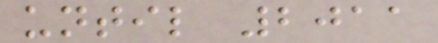until 2011
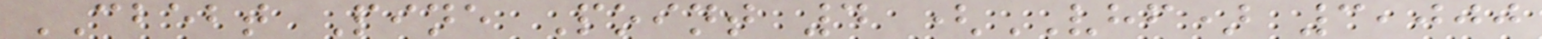CBEBT Pine Point 4 (VHF) 3,000
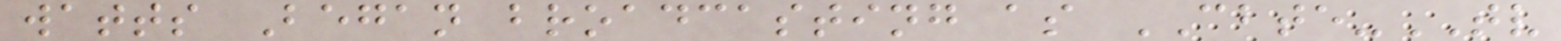watts Began broadcasting as CBTE-TV
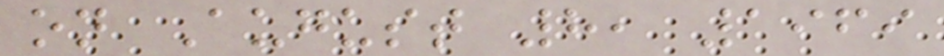on August 8, 1969
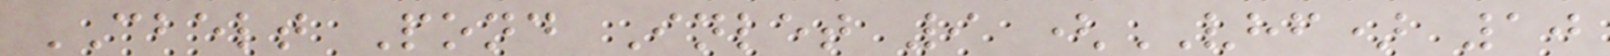CBELT Pond Inlet 9 (VHF) 10
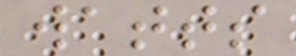watts
